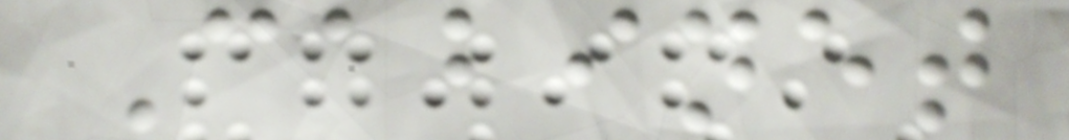Cabinet
